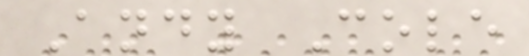Andy Cole
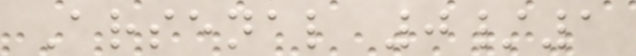Arsenal 0/1
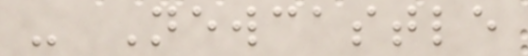- Newcastle
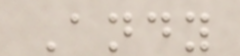Andy
